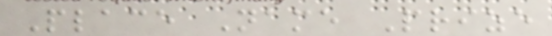Place Name Prize
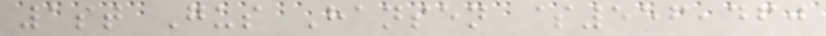1st Gus Hansen $556,460
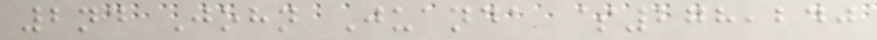2nd John Juanda $278,240
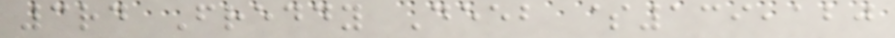3rd Freddy Deeb $139,120
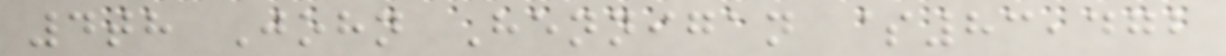4th John Hennigan $83,472
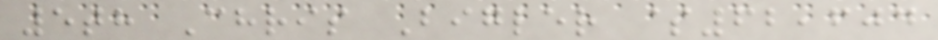5th Chris Bigler $62,604
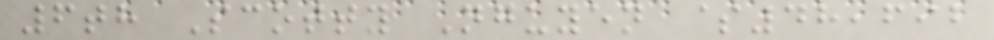6th Scotty Nguyen $48,692
